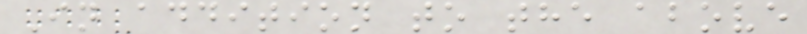In addition to the above
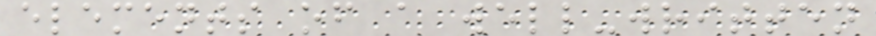elements of a well-written
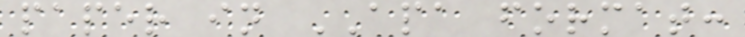paper in APA format:
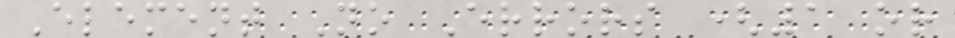Element No Errors (1 or
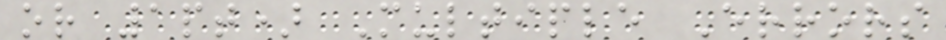or 1pt) Multiple Errors
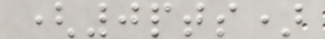(0pts)
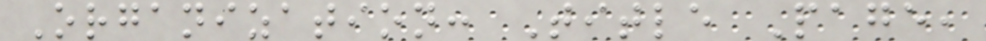Organization: Title Page,
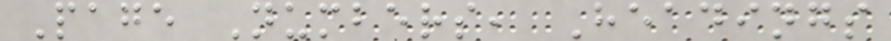Page Numbers, Headings
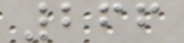266
